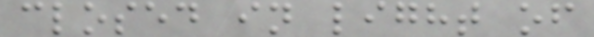closed in light of
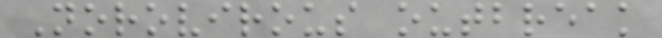Norovirous outbreak
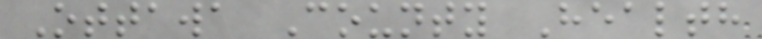Ottawa County Health
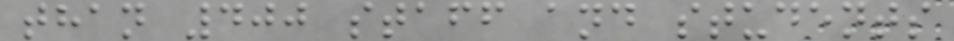than 400 staff and students
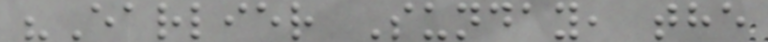"Earlier Sunday, the
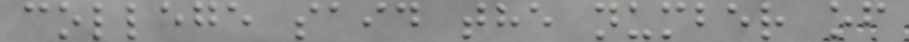college said the number of
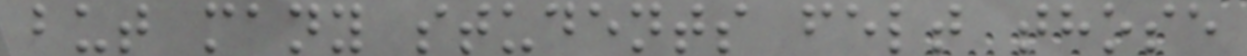but many students felt those
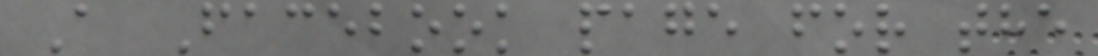A Facebook page for the
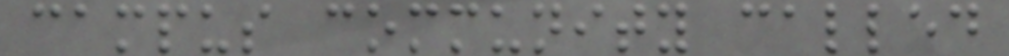campus community called
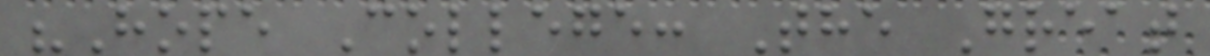"Hope College: The Great
